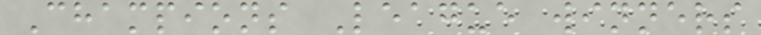Champions League winners
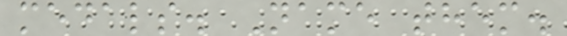medals. Name them.
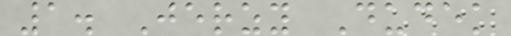1. Jerzy Dudek
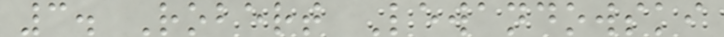3. Robert Lewandowski
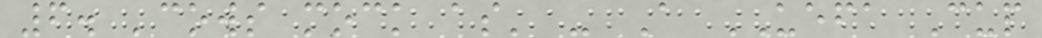6. 'cows mock as' - A UEFA Cup
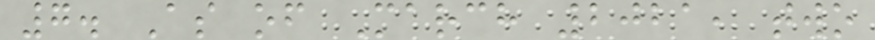7. As of March 2021, two
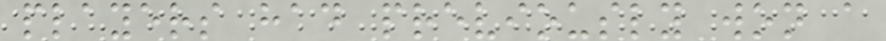players had previously won a
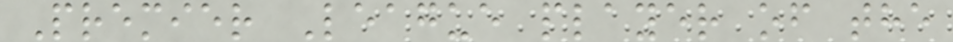Premier League player of the
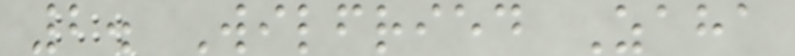2. Wilfried Zaha
